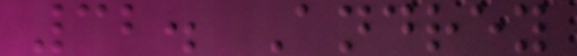32. Andrey
